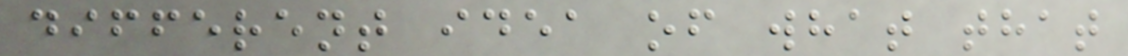different idea of what that
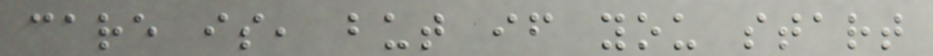care is, but if you start
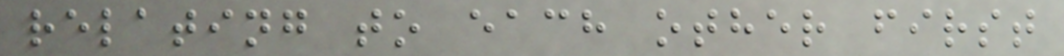relating to each other first
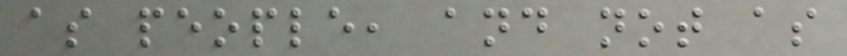as people, and not as
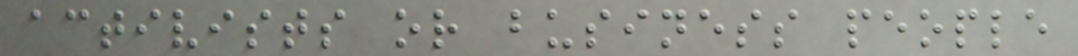activists or business people
